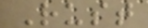Rust
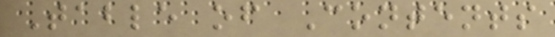Table of Contents
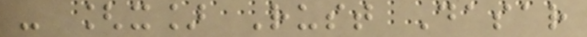- [x] Rust Dasar
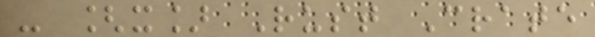- [x] Rust Crate
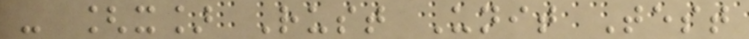- [x] Rust Unit Test
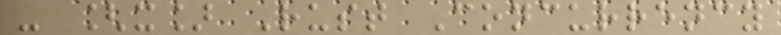- [x] Rust Concurrency
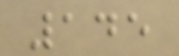145
